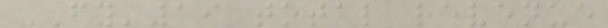FY'19 total revenue
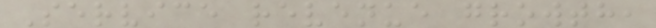Service revenue growth,
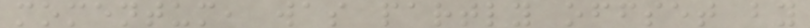momentum, was partly offset by
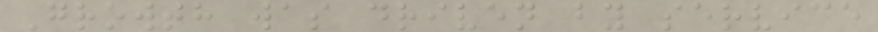Growth was driven by service
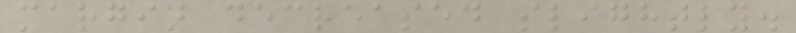margin decreased slightly.
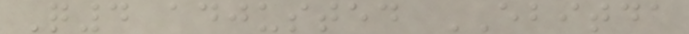Q4 adjusted EBITDA
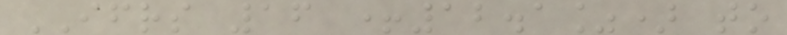IFRS 16 +12.1%) to
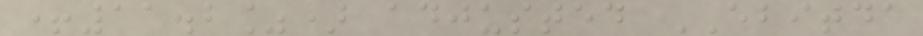+11.2%) adjusted EBITDA
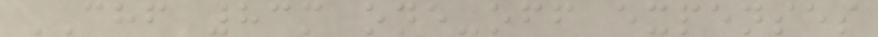CHF 83m one-off expenses
